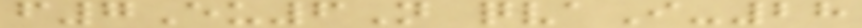f7Eu6N qvaI-28
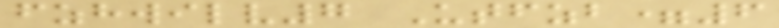fzhwilv7 Utfzb=6
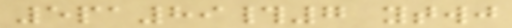5pa89#7 ytwj
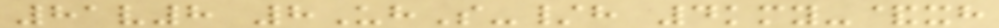81v8 8UhS-/h 4kmy-&xh
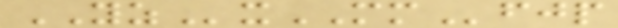YZxMMfjp
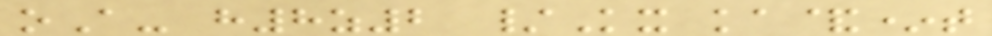oA- h8z2 /Kx ka&*t
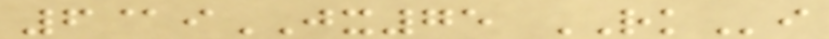6@iJX75 RKi
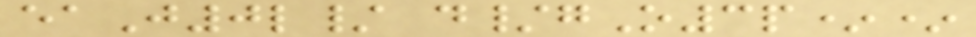eaJ0l/ d/gO3p**
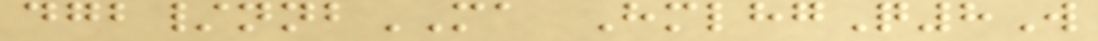dgb/nnbMA HmlhgQ8W
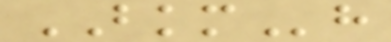BKMh
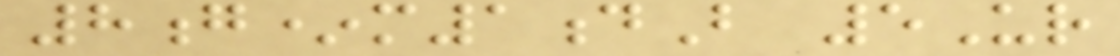8g*m1dB 5Ur
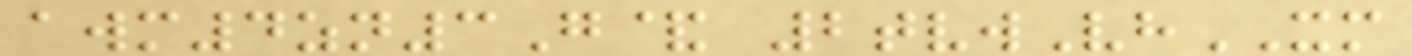awm4zn3G& 2tvwVhXM
